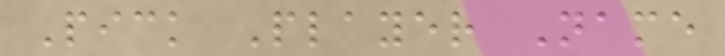Pick Player Name
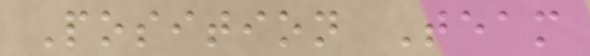Position Team
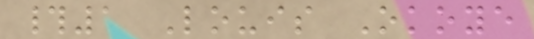#1 Louis Okoye
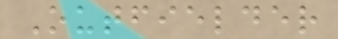Outfielder
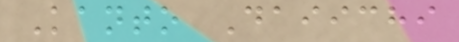Kanto Daiichi
